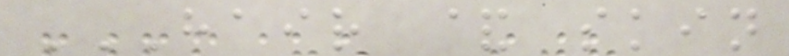HAIR & SKIN
